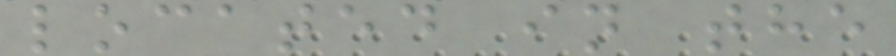located in the
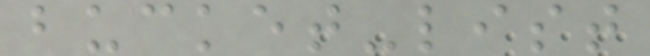bucket-list
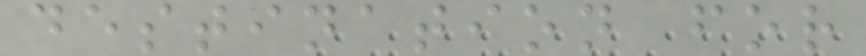destination for
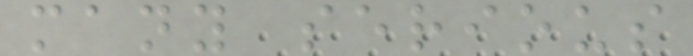many serious
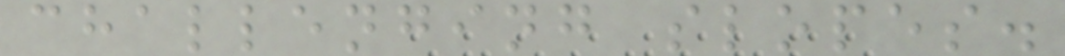challenging slopes.
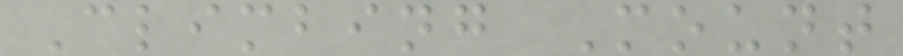Climbing Mount
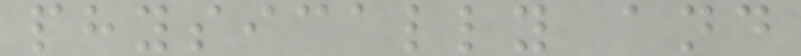physically and
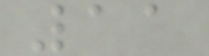11
